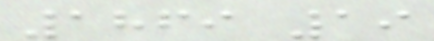1869 19
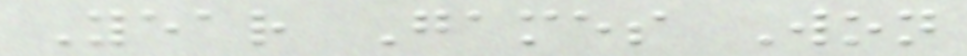Year Games Won
